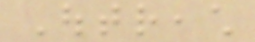Outreach
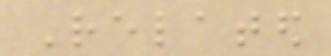Related
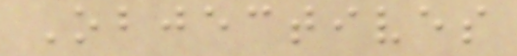Objectives
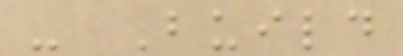- Build
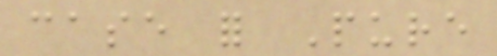case for Pure
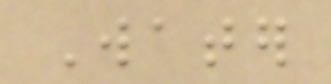Water
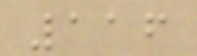116
